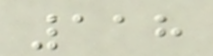118
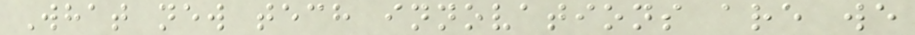What new tech innovations are we
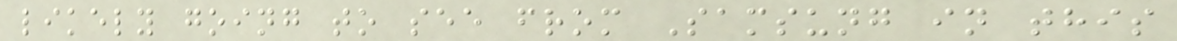likely going to see from Samsung in this
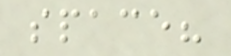space?
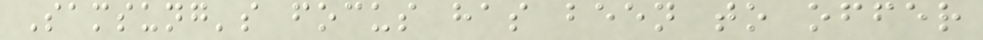Samsung's focus has been to offer
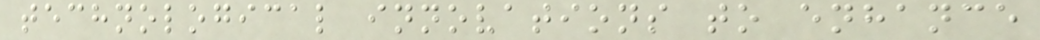technological innovations to enhance
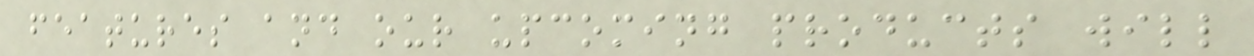features and our upcoming products will
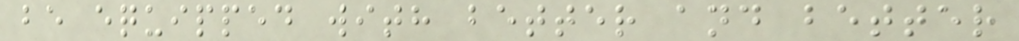be equipped with better and better
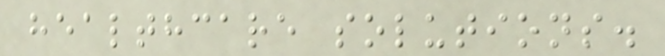healthcare solutions.
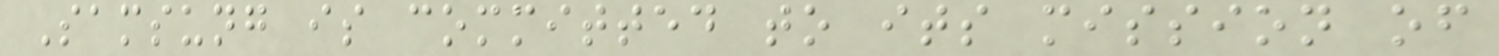Samsung is committed to its mission of
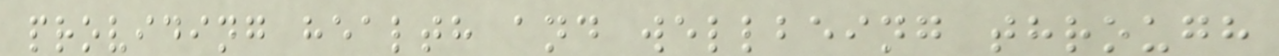providing health and wellbeing through
